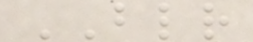BLR
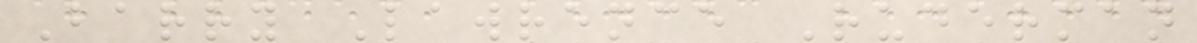Barry Lawrence Ruderman
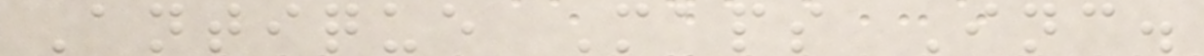Antique Maps Inc.
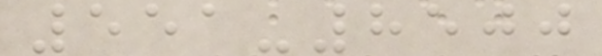551-8500
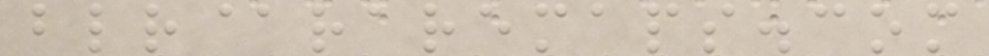blr@raremaps.com
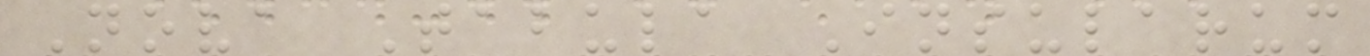Nova Tabula Insularum
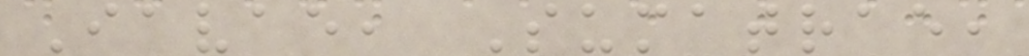Iavae, Sumatrae,
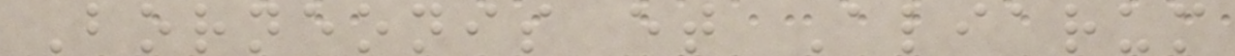Borneonis et Aliarum
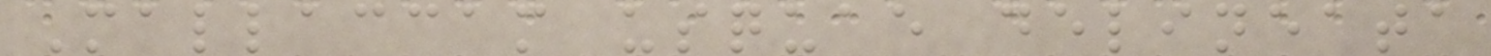Mallaccam usquae delineata
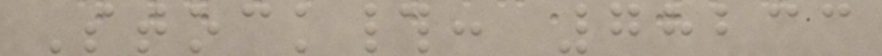Stock#: 78233
